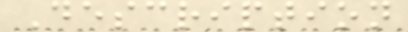Description
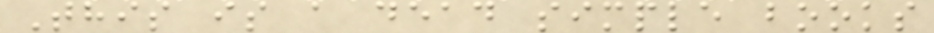This is a dead simple books
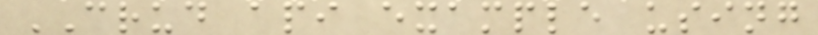CRUD api example using
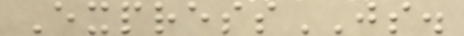ExpressJS.
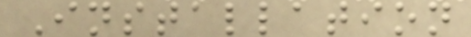Installation
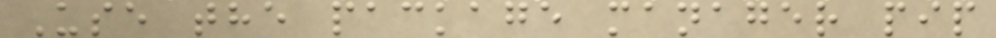Use the package manager pip
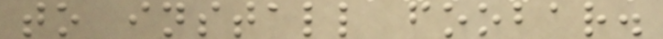to install foobar.
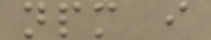npm i
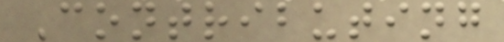Contributing
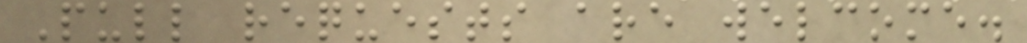Pull requests are welcome.
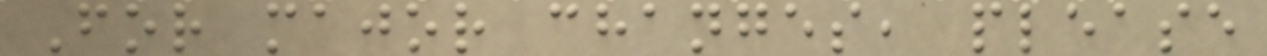For major changes, please
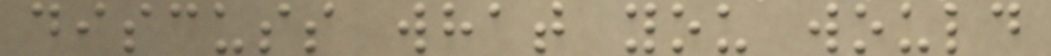discuss what you would
